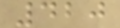420
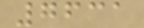7631
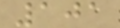101
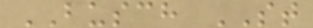BUSCH ST
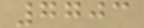7703
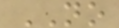NO
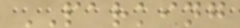PARKING
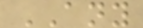ANY
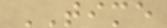TIME
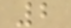2
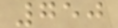750
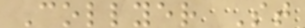Collyer St
